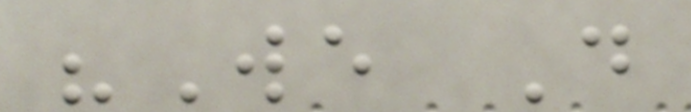"We Do
